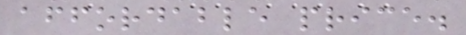affordable price.
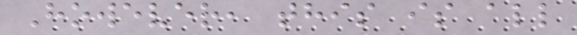However, this is all
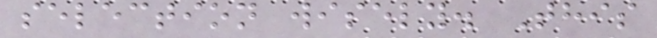selection wisely. This
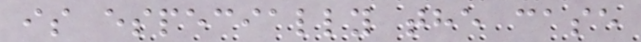is especially the case
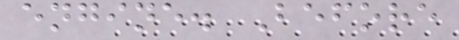engine. Before
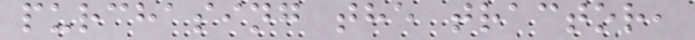purchasing the tractor,
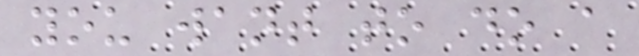you want to do a
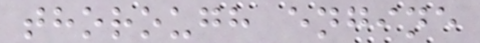thorough engine
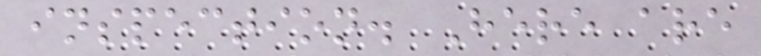inspection. Here are
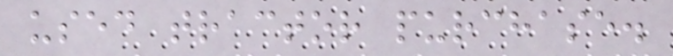used tractor purchase.
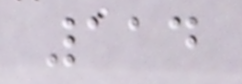114
